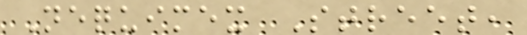Nequimex Street,
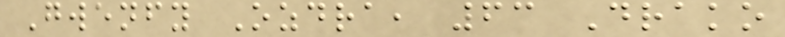Gwenfy Ozdra, 63 Drako
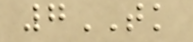7TK
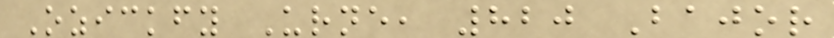Ozickfy Urne, 820 Bajor
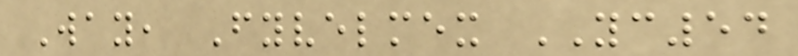Way, Fyvelmex YC54
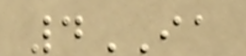4IA
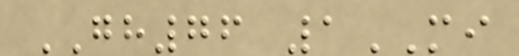GH76 1MI
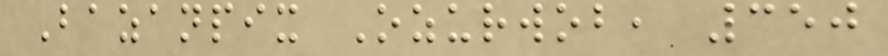Bazanpix Ozurwob, 350
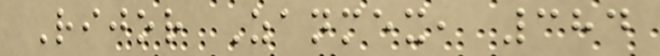Rijor Zanmex, 384
